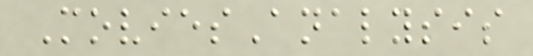MoviesAnalysis
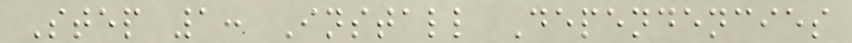Step 1: Install Dependencies
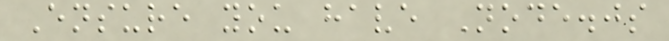Ensure you have Node.js
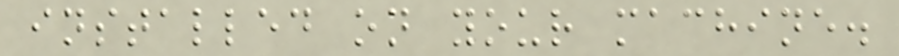installed on your machine.
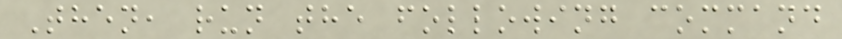Then, run the following command
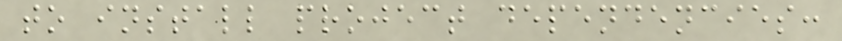to install project dependencies:
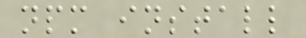npm install
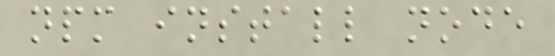npm install node
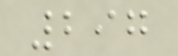297
